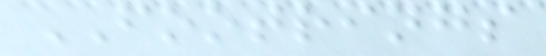FOOTRINGS
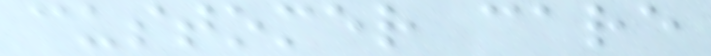customer care
